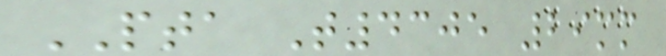PTA T4305 29mm
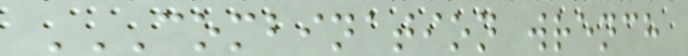COMBINATION WRENCH
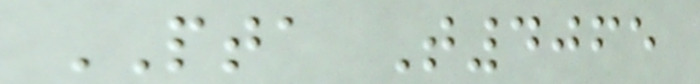PTA T4065
